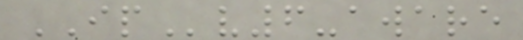IPv6-aware
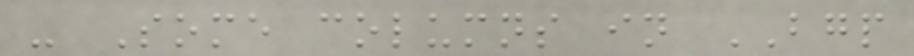- Some columns in BGP
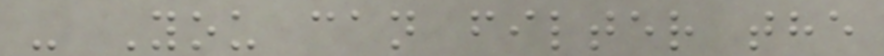- You can filter the
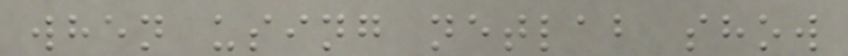when using netlab show
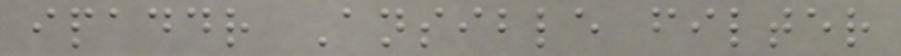ipaddr Ansible filter
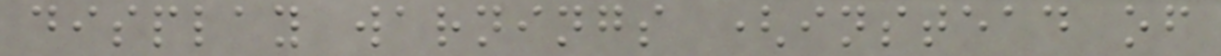display warnings (instead of
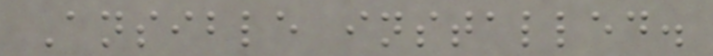Ansible installed.
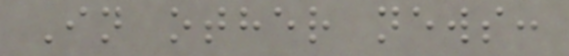In other news:
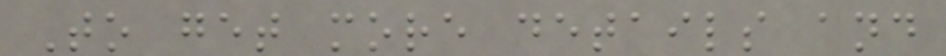To get more details and
